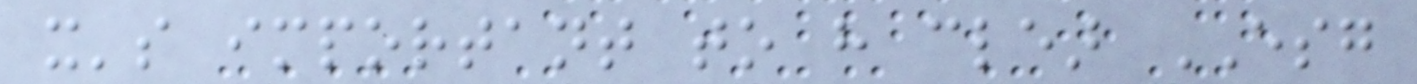it's important to have clear ESG
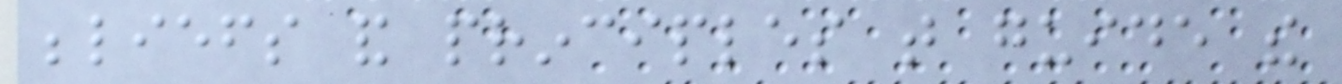beliefs and principles that guide the
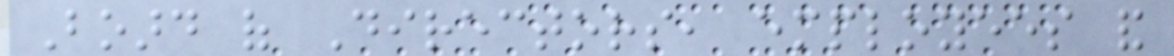Board of Directors, employees and
